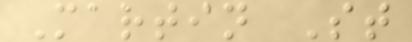Martin St
